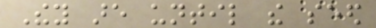They are until the seed
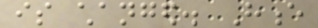is changed. Hence
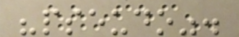"pseudo".
